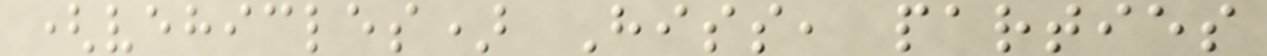(vehicles) Hiss, parties
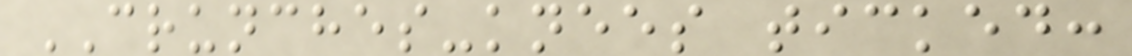CRUNCHES-knees ticked:
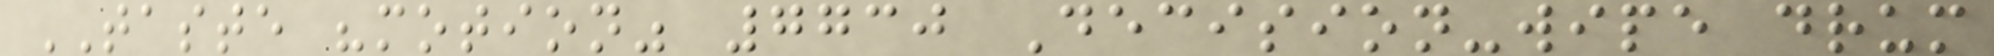TASTE "motion" 7730 Decision-wipe drum
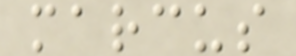marcus
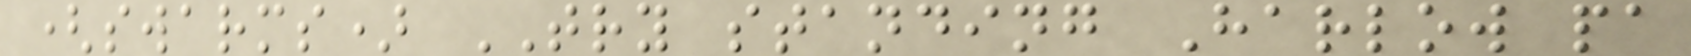(swarms) TRY standing Harlow pa
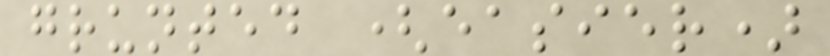grunted (easier)
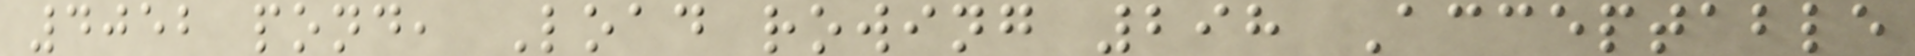4052 pond, Load rowing 298 Acceptable
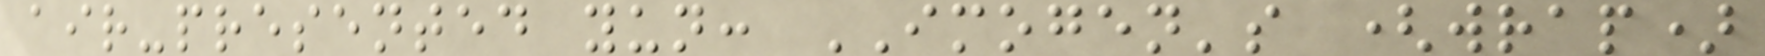air-presented yun: IMOGEN's (wrap)
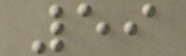59
